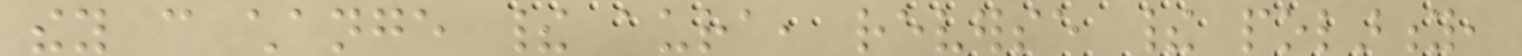they can change their aura, reverse their polarity,
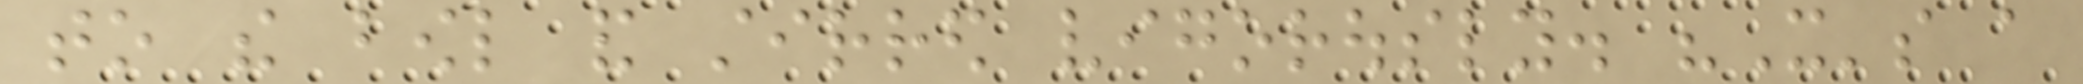to the bowl and stirred vigorously. "It's a
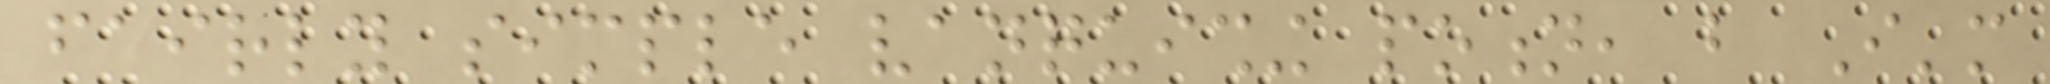fairly simple vanquishing potion, but I'm
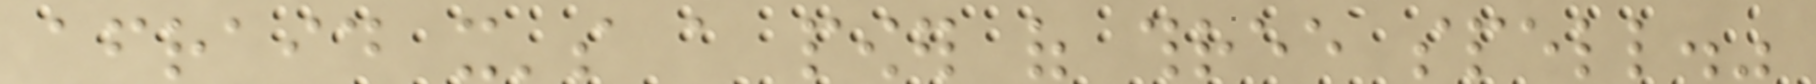afraid it's a power of three spell."
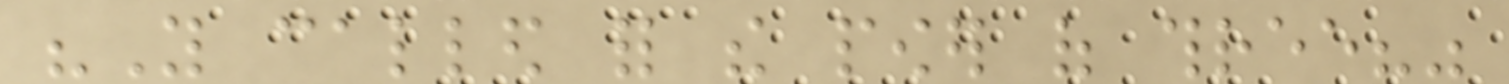"You called for the power of three?"
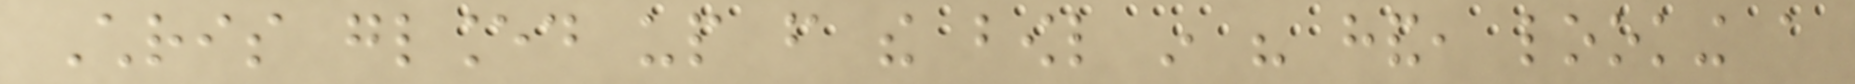Chris glanced up from the bowl in his hand, looking a
